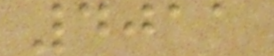4011
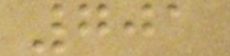701
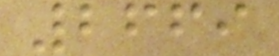2669
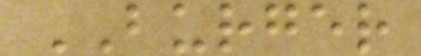BURGER
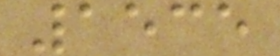1535
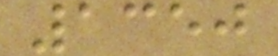1350
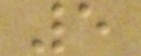5
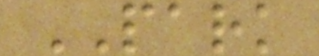PARK
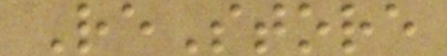ReStore
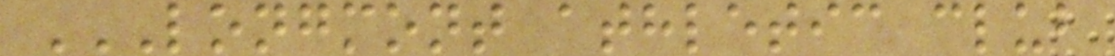LONGMONT ATHLETIC CLUB
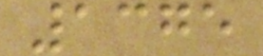1375
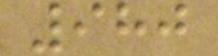980
